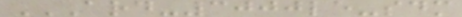ARD-3000LE-SDM
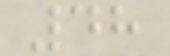48
